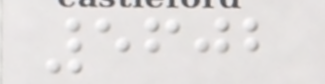5602
